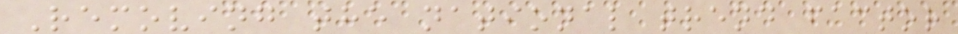Removing the national trend factor
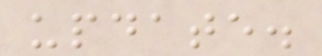update.
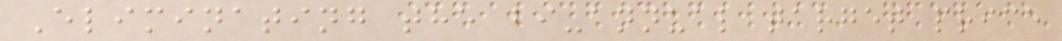Eliminating the bi-annual target price
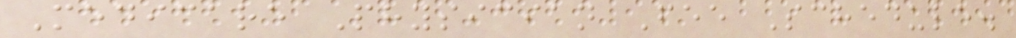Medicare Physician Fee Schedule.
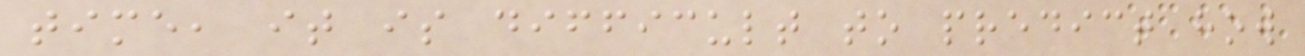time, it is difficult to predict how
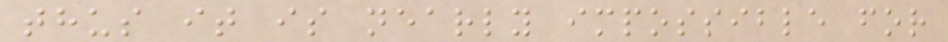thus it is nearly impossible for
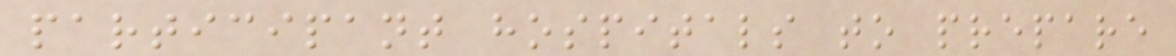participant hospitals to prepare
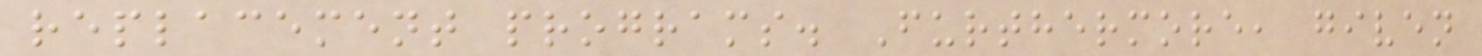replacement programs. Furthermore, given
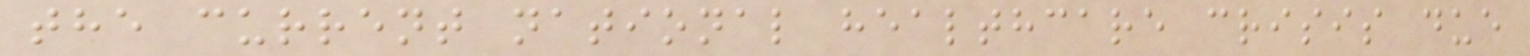the current national healthcare crisis due
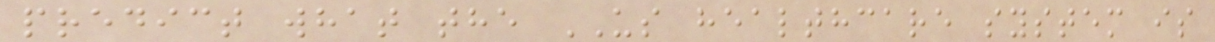predict what the US healthcare system is
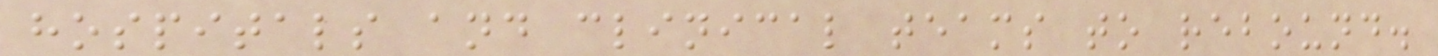hospitals and clinical teams to rebound.
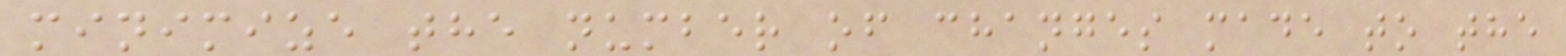minimize the number of changes made to the
